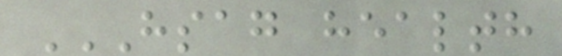HSAG HEALTH
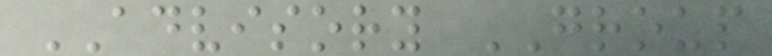ADVISORY GROUP
